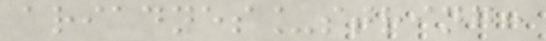ariadnes_string:
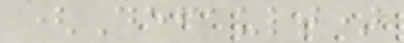(Default)
